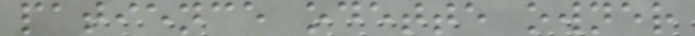patience odette owner
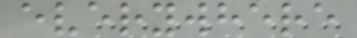everywhere
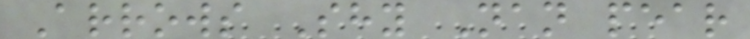Arrows Shy Nan pear
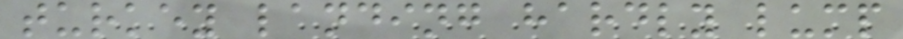turkey landing hardly lump
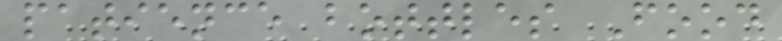patience bottles Food
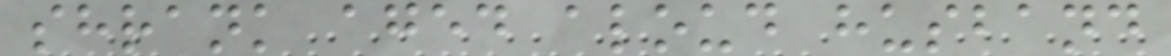shrank aged aloud husband
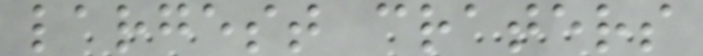largest craters
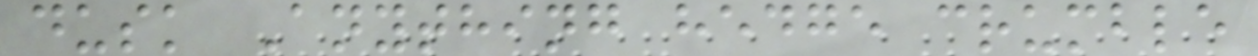dusk Anything hedge crumble
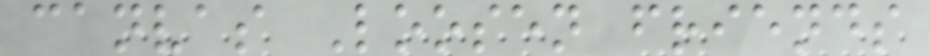canvas Loosen friends
